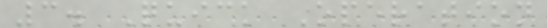3. Quick Operation
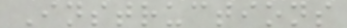Instructions
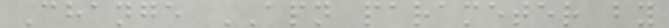Change APN parameter by
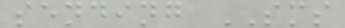sending SMS
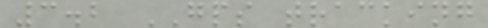3.2 GPS tracking
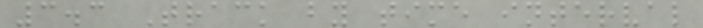3.3 Track by time interval
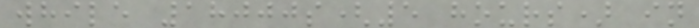while 18000s(5 hours) in
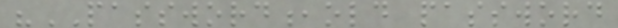"PASSWORD,old password
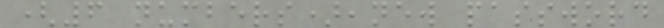(6 numbers),new password
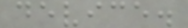device.
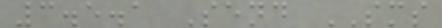3.5.1 Send SMS
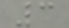3
